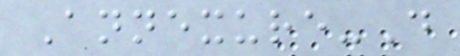Annexure-D
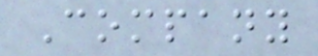Company
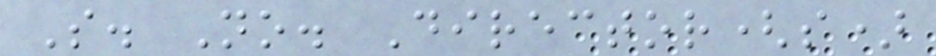S. No. Director(s)
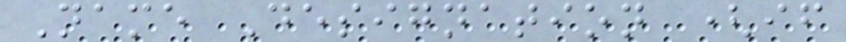Name Designation (if
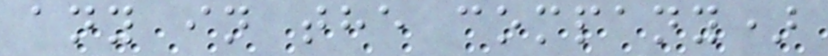any in the company)
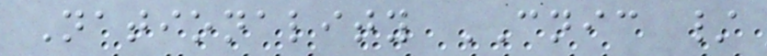Nationality CNIC /
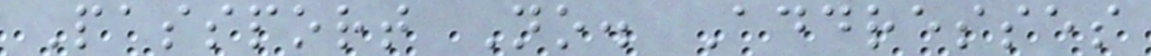Passport No. Addresses
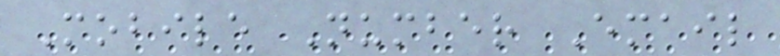Mobile Number Email
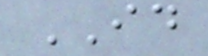ID
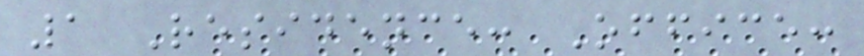1 Residence: Office:
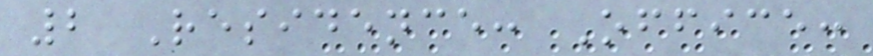2 Residence: Office:
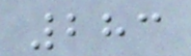283
